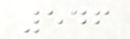546
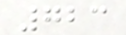723
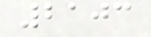2103
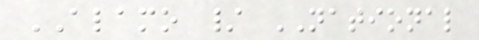ALAMO / NATIONAL
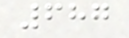687
